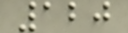120
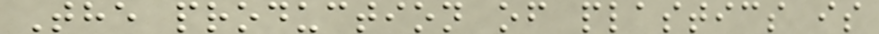The production of plastics is
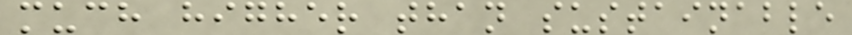much higher than sustainable
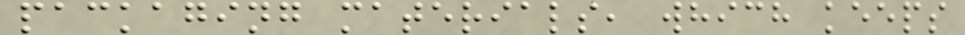packaging materials, which keeps
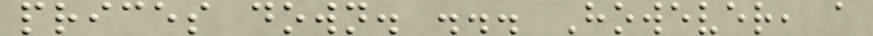prices down. ... However, a
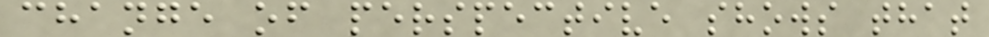change of perspective shows that
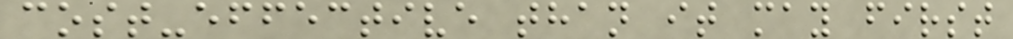cost-effective than it may first
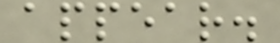appear.
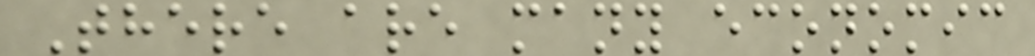There are many economic
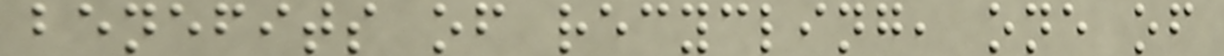benefits of recycling, one of
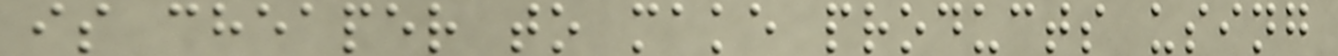is cheaper to make products using
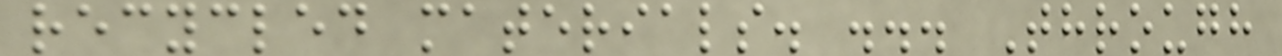recycled materials. ... Through
